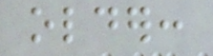older:
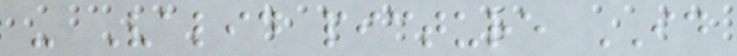- Valid picture ID
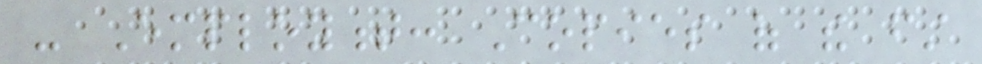- Employment: Copies of the first
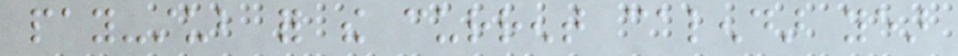pay-stub for the current calendar year
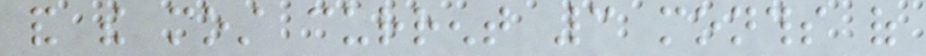and the most current 3 months of
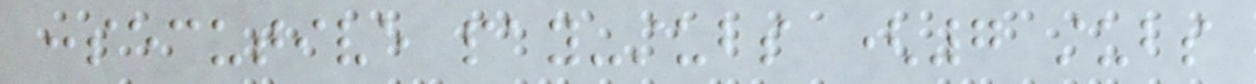consecutive pay-stubs (7 stubs
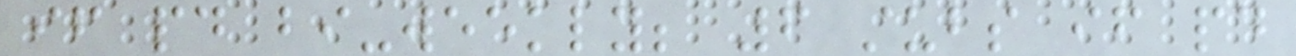if paid bi-weekly; 6 stubs if paid
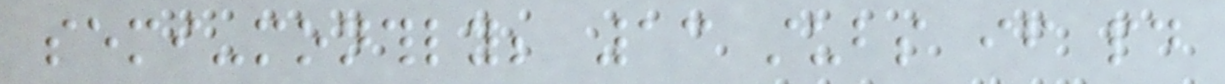semi-monthly; 13 stubs if paid
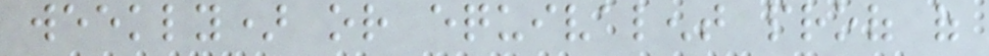weekly) or equivalent proof of
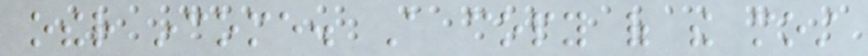other income. A copy of the most
